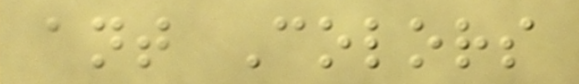ant Colors
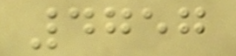4757
